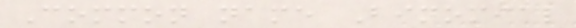Common name Binomial
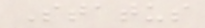Status
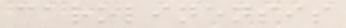carolinensis
